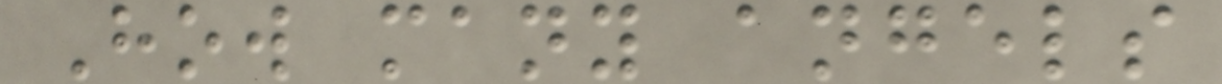How many angels
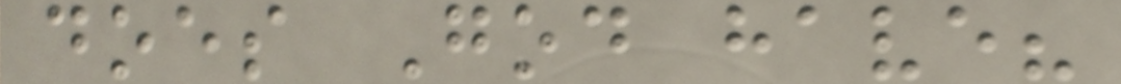does God have?
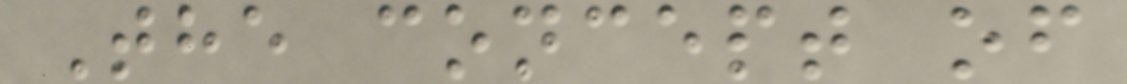The concept of
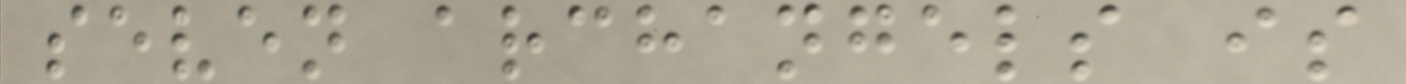seven archangels is
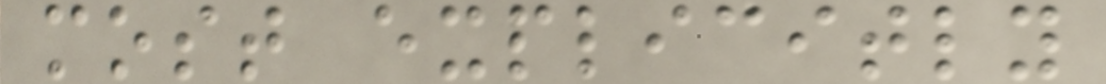most explicitly
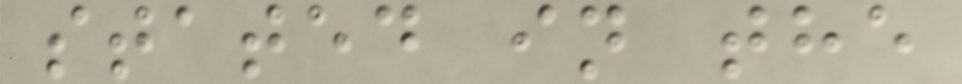stated in the
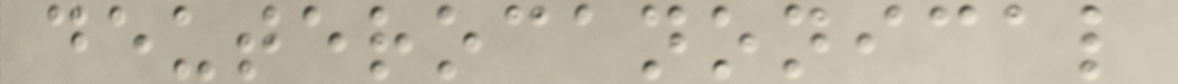deuterocanonical
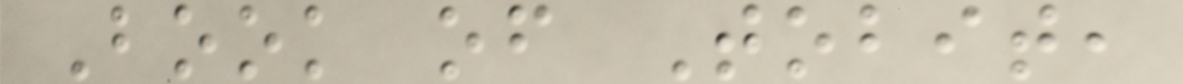Book of Tobit,
